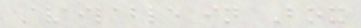Available in Box
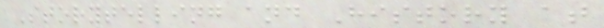Storytelling and History at
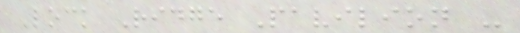Lock Ridge Pavilion -
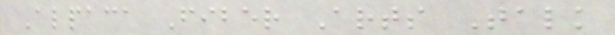Alpaca Fiber Arts Talk
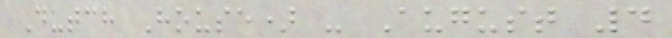Dutch House) - August 4
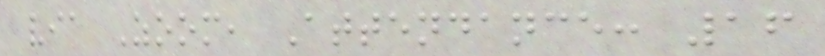via Zoom, Attendance: 16
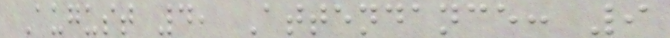August 4, Attendance: 9
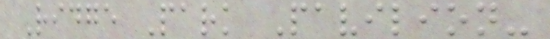Ridge Park Pavilion-
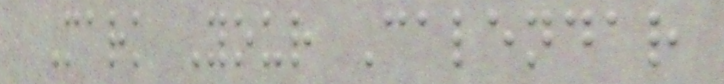Mark Your Calendar
